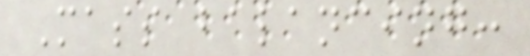Mass balancing:
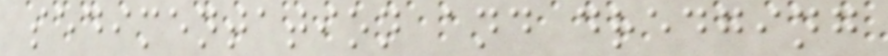sedimentation and dredging
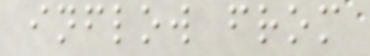inflow from
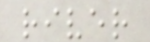river
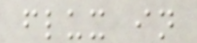flux in
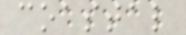coastal
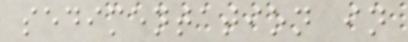sedimentation in
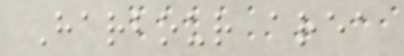Harbour area
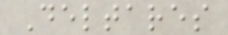Deltares
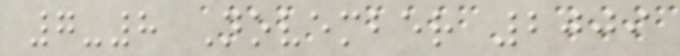7-8 November 2009
